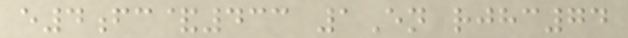e4fc&433 1En rjhc74
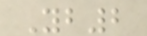Yb2
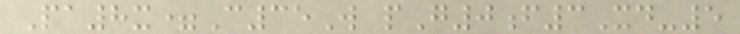Pa8x=C35W pG0f3Xd-5
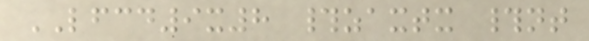LFCD9x8 #zaxtx #nt
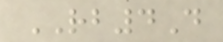RB4D
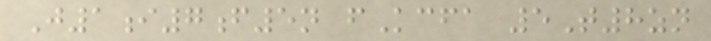J1i7f5n fKcfa 5T8zn
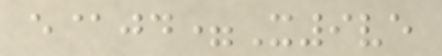e@jd=X9ve
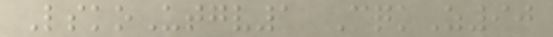LskoUtgv1 MqkZ90
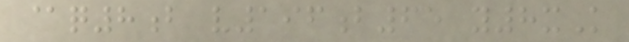@q8b v196b65 y8xK
